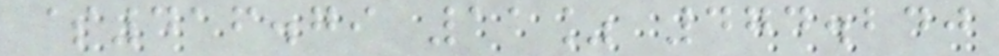$416.79 11% 474.240
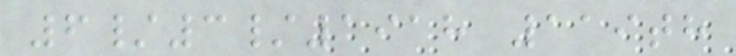6/3/1918 119th
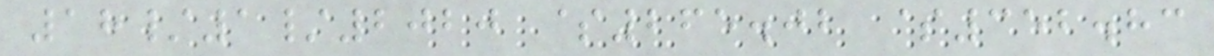18/1/2020 $265.02 $352.83
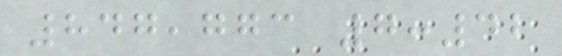847,773 7:42
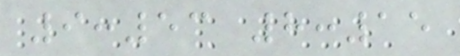9:53 8:15
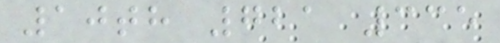10th 721 335
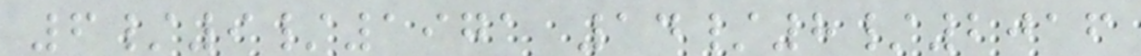6/9/1971 14/8/2016
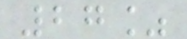27%
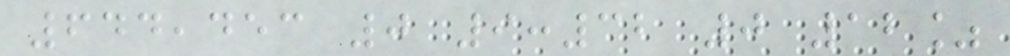644,453 0 9:32 0 12%
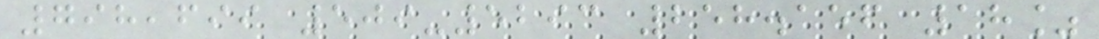798,699 509-5293 258.156 18%
